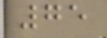75
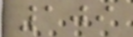109
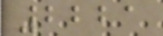2221
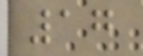17
